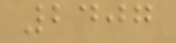2407
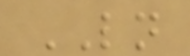LN
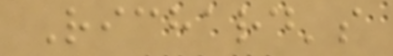Richard's
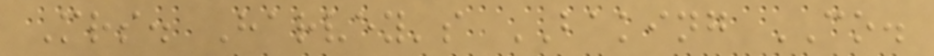Mrs. Harvey's BAKING CO.
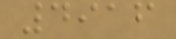4916
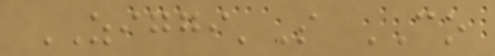ZIGGI'S CO
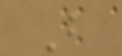B
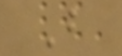B
